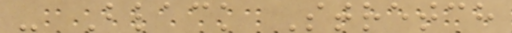- Black Stretch
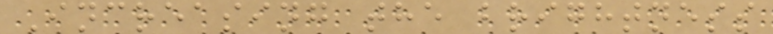Increasing the brightness
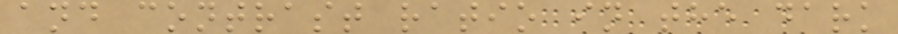and contrast ratio in the dark
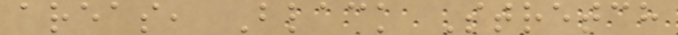areas, Black Stretch
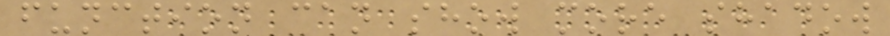function can show more shadow
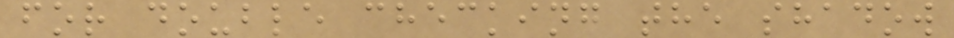for double checking the shadow
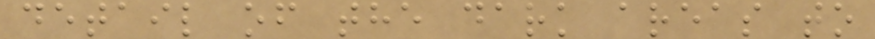detail of the dark areas to
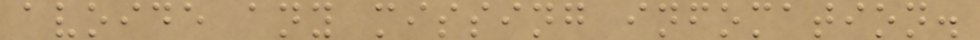avoide any missing infomation.
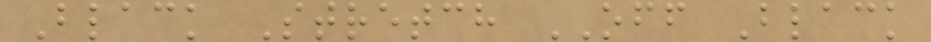Black Stretch OFF Black
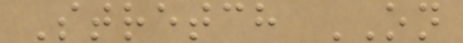Stretch ON
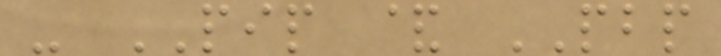- PIP & PBP
